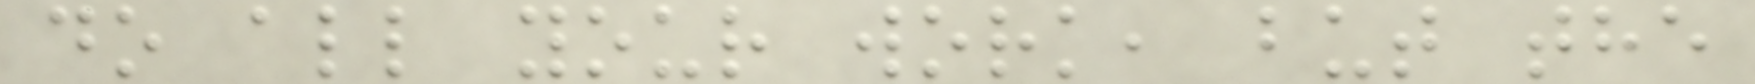do all your work, but the
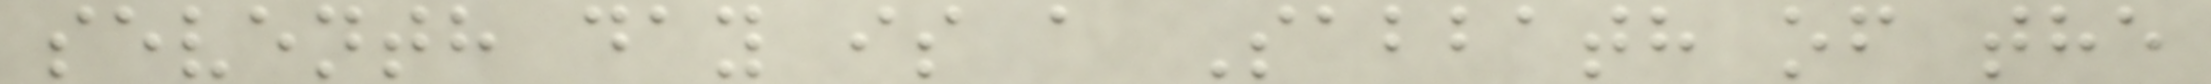seventh day is a Sabbath of the
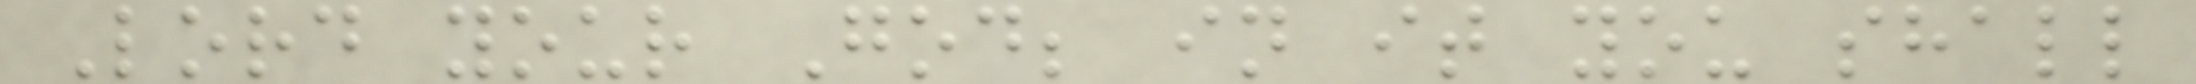Lord your God; in it you shall
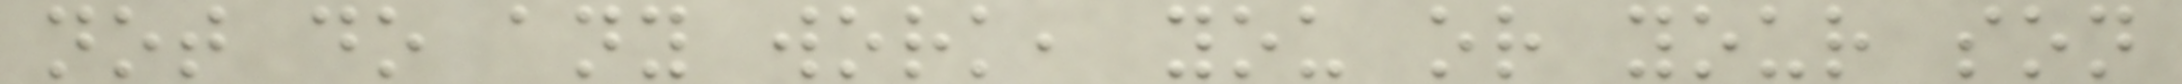not do any work, you or your son
